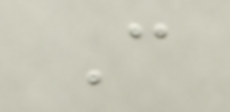C
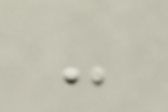-
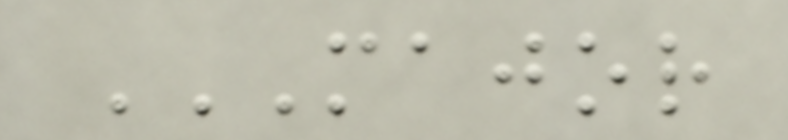MAJOR
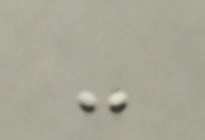-
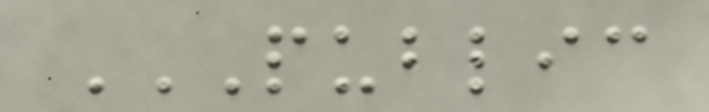PUBLIC
